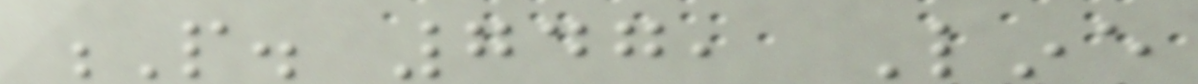P. 747, Line
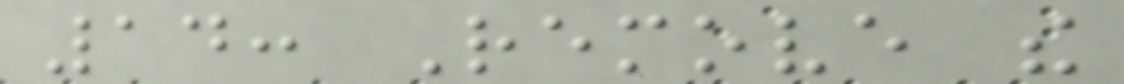14: Remove the
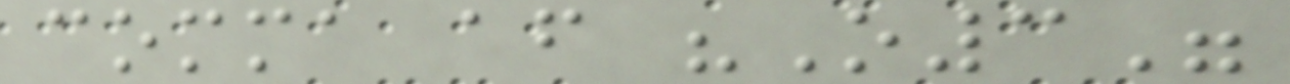comma after "O3"
